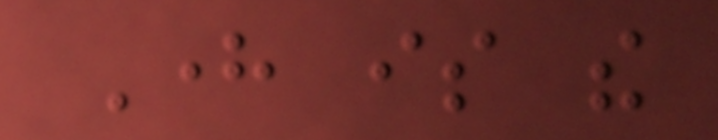Here is the
